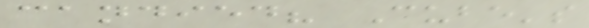candied? Cube's
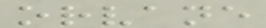orvane
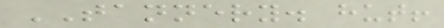TANNERY. hut!
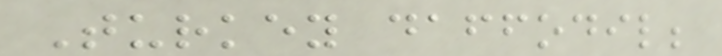Turkey daffodil;
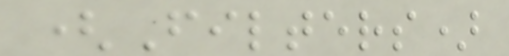(Filters)
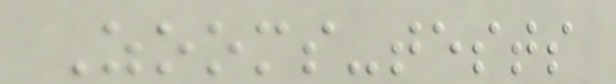Zooms-tests
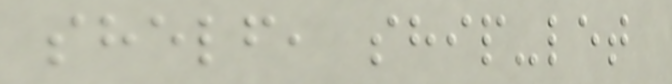shelf, ship-let
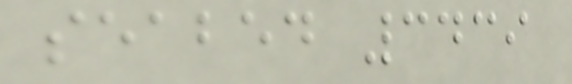seabed 3439
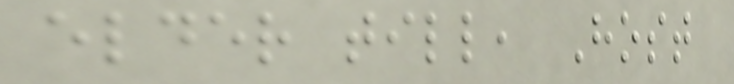elder till, Host
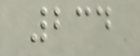234
